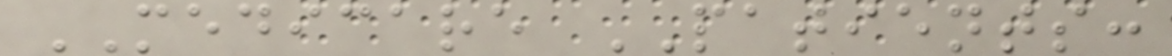MEDICARE PATIENTS:
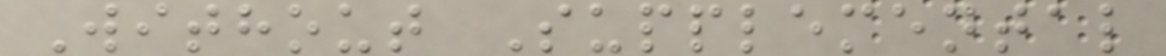Without Supplemental
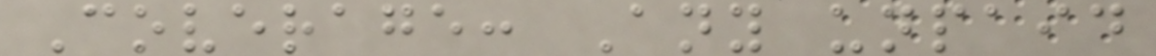Coverage: Any unpaid
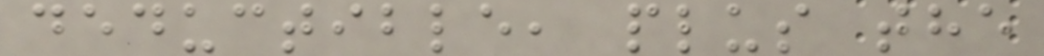deductible, plus the
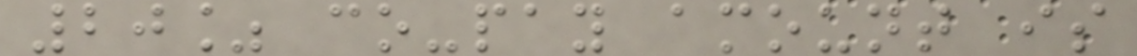20% co-pay amount is
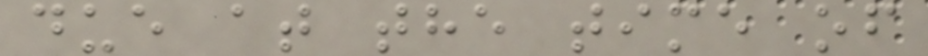due at the time of
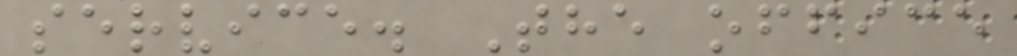service. The office
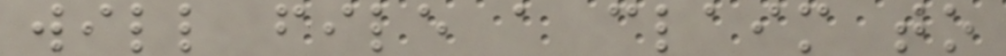will file a claim to
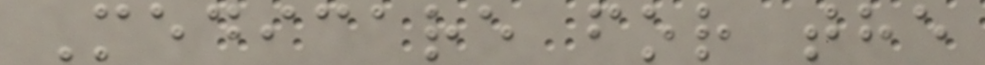Medicare for the
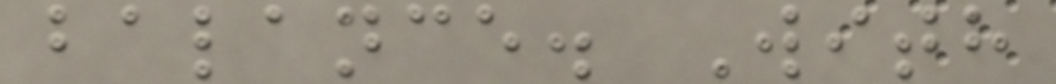balance. With
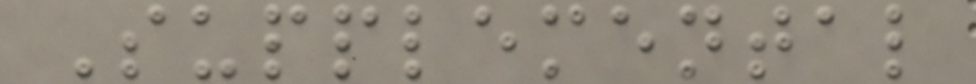Supplemental
